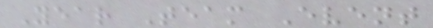Year Team Event
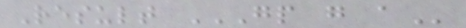Result GP G A
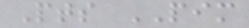Pts PIM
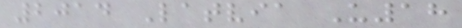2014 Latvia U18
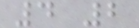4 2
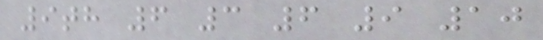9th 6 3 6 9 10
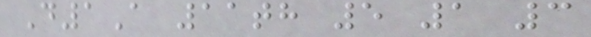D1A 11th 5 1 3
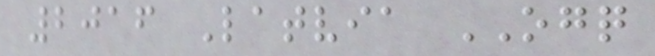2016 Latvia OGQ
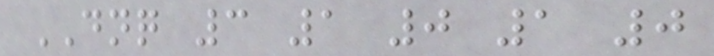DNQ 3 1 0 1 0
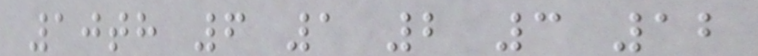10th 6 1 2 3 12
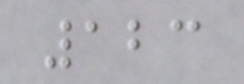123
